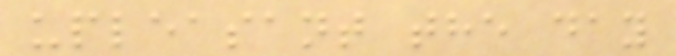upleasant the day
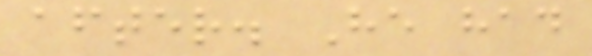after. He had
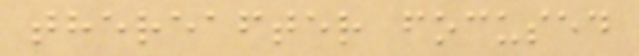thereafter focused
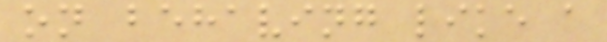on behaving like a
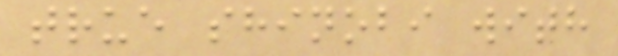true shinobi with
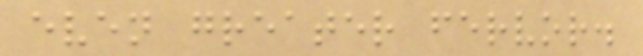even greater fervor.
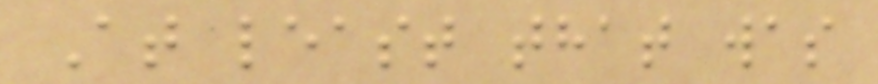At least that was
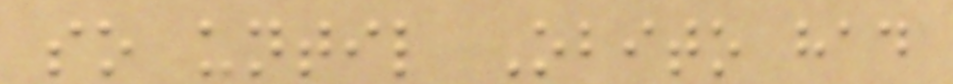so until Obito had
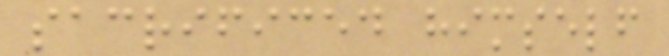sacrificed himself
